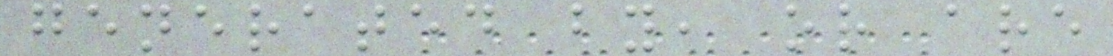generated by, or are
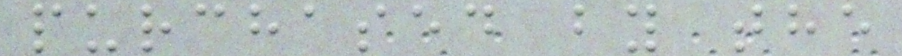purchased by the
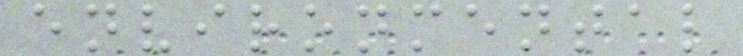environmental
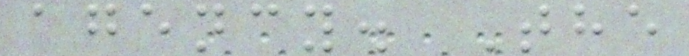agency. The
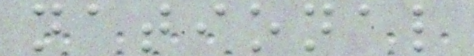national
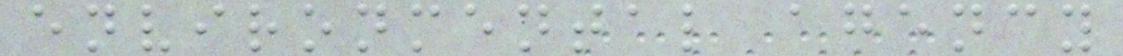environmental agency
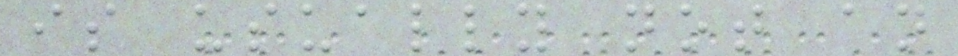is usually not an
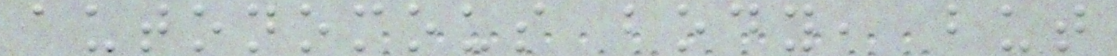autonomous body, but
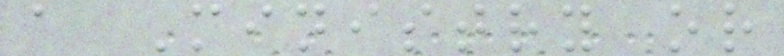a Ministry or
